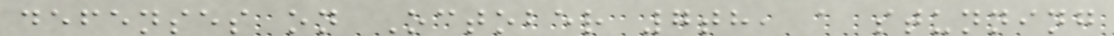defenses on October 7th, a stunning
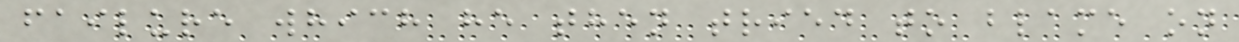failure which he then tried to blame on
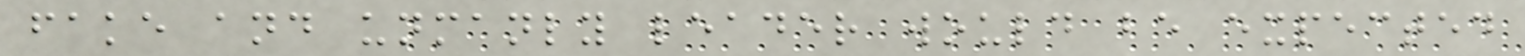fake and unmanly leader would be expected
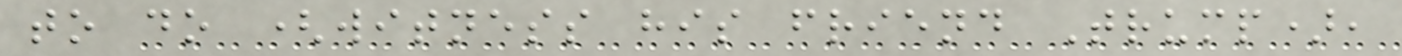to do (witness his friend Trump),
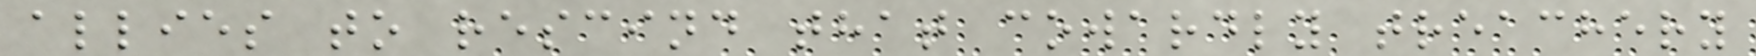allies to rescind that cowardly treachery
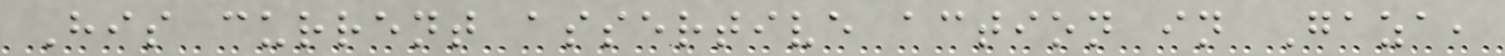His current assertive action in Gaza,
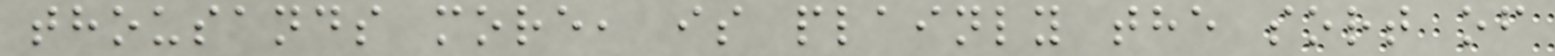thousands more, is plainly the sort of
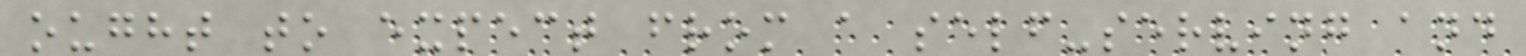ought to expect from a self-serving and
